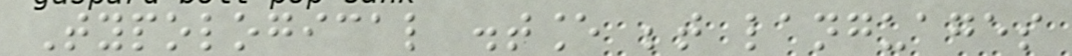Typological distance between languages
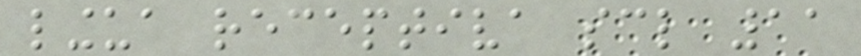lingua receptiva scl 11
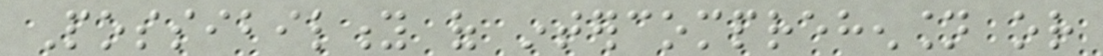Possibility of intercomprehension or
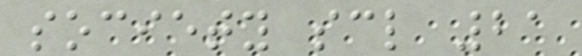society scl 21
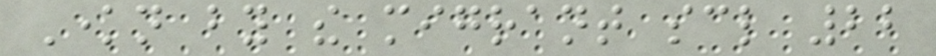Known by the migrant scl 22
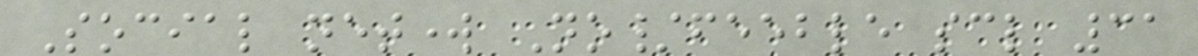Social network No/feeble scl 31
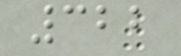322
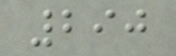290
